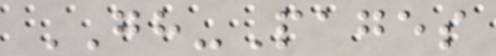GH-Pages
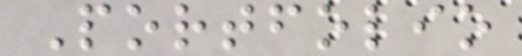Portfolio
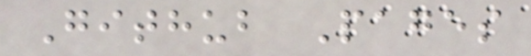Github Pages
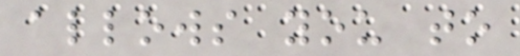allows you to
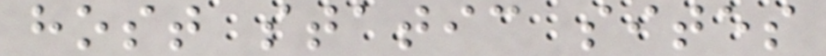host static sites
